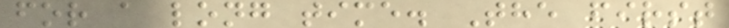for a long time. The first
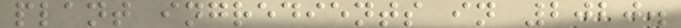plant ingredients in 2020.
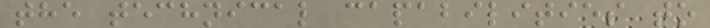the technical capabilities to
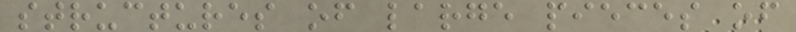structures of large pieces of
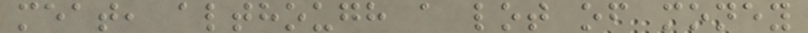meat, although a lot of money
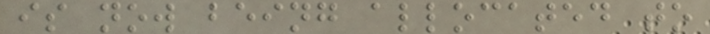is now being allocated to
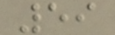59
